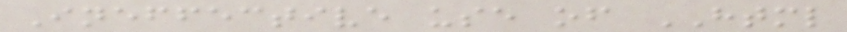Ineffective use of HTML
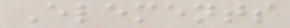Elements
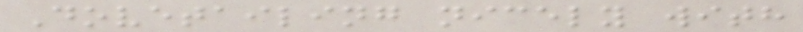Dovetailing nicely with
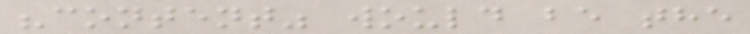"content" would be the
